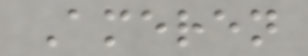Ameren
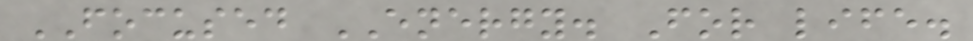FOCUSED ENERGY. For life.
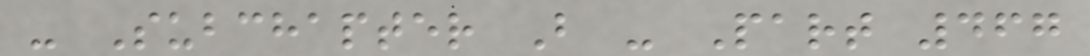- Subchapter B - Part 467
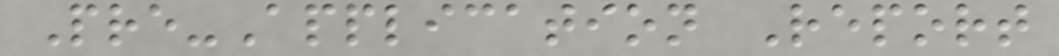Pre-Application Report
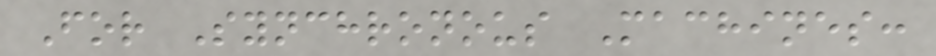For Synchronous Machines:
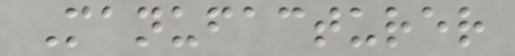Manufacturer
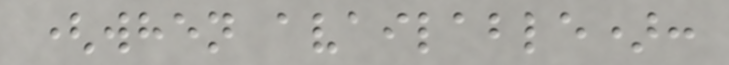(when available):
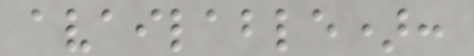available):
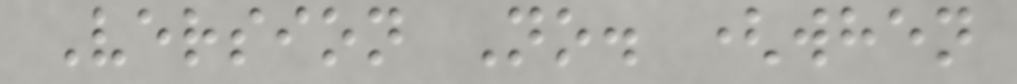Version No. (when
